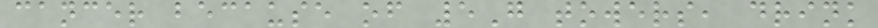cancer because of 5G towers, drink
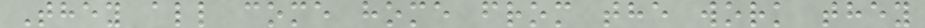They all come home from the work they
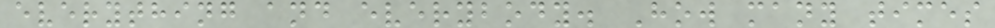everything and everybody. How many times
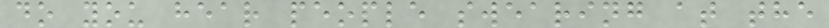do you hear people swearing at the
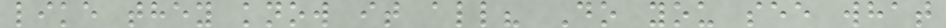like they know it all? Do you see what
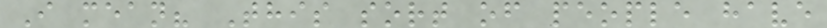I mean? This sort of people have
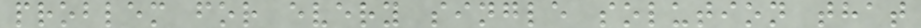problem for every single solution that
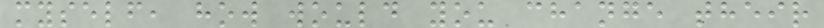myself, how would you change their
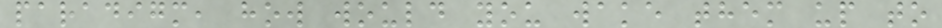paradigm, how would you wake them up to
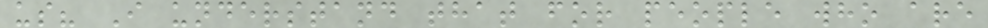us? I understand that for people who are
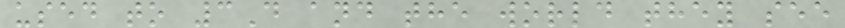used to 3D and the world they see
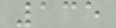135
